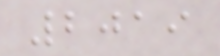2019
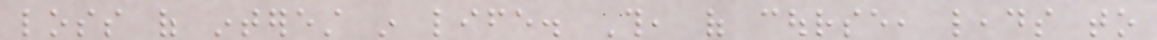loss of interest in life. This, of course, leads to
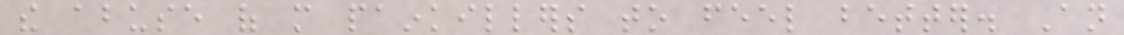the abuse of more painkillers to feel better. An
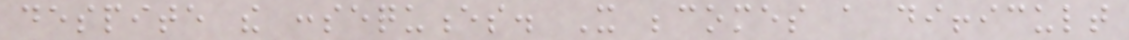despite the consequences. It becomes a difficult
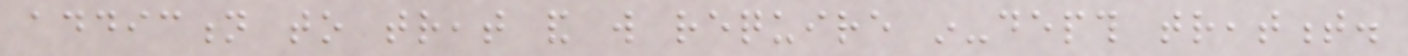addiction to treat and will require in-depth treatment.
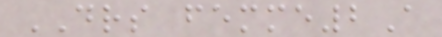DRS femme2A
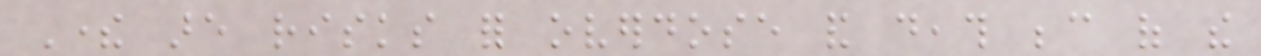There are risks for overdose and death because of the
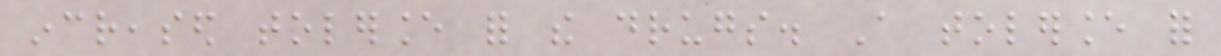increased tolerance for the drugs. A tolerance for
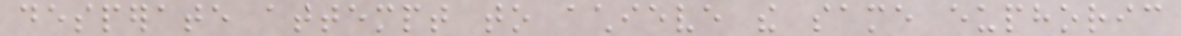desperate attempt to achieve the same euphoric
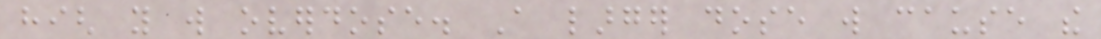high you will overdose. A larger dose will cause the
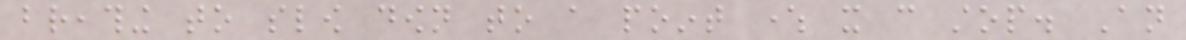breathing to slow down to a point where it can stop. An
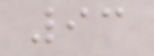93
